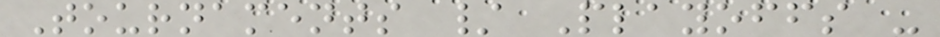Tournaments / Playoffs -
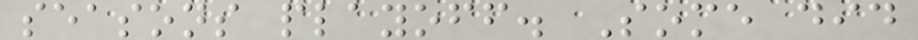seasons playoff. Some did
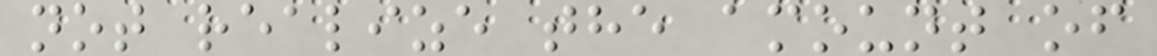not realize the amount of
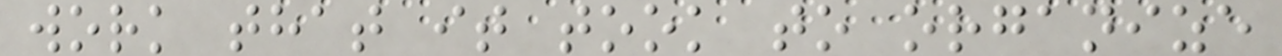work that it took to organize
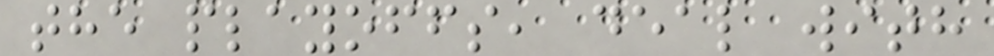the playoffs, deal with
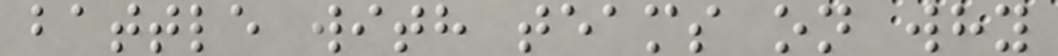battle with teams on why
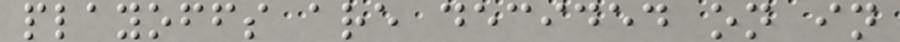playoffs are decided on in
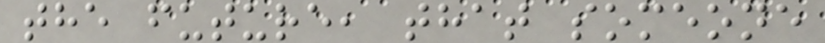the future, that someone
